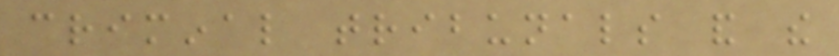criminal tribunals and the
